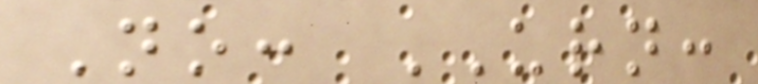No: URN:
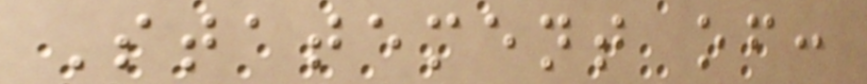Statement of:
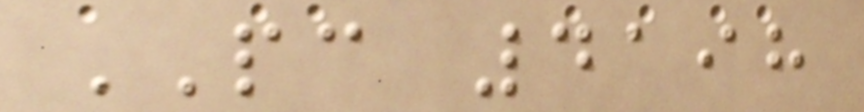PC 4198
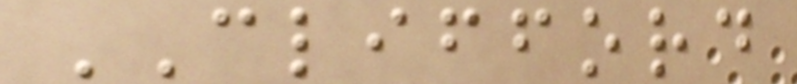CLIFFORD
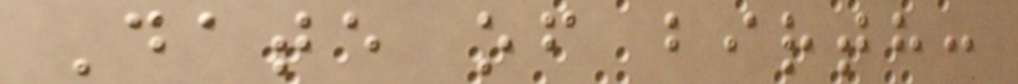Date of birth:
